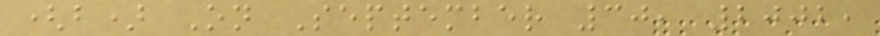(b) On September 30, 2002,
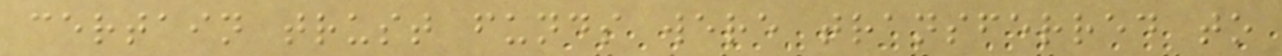certain trust funds were transferred to
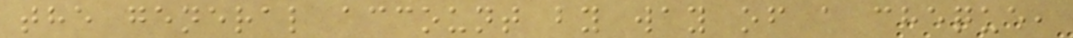the general account by way of a cheque,
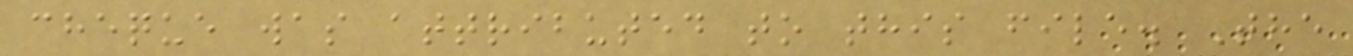cheque was attributed to this file. The
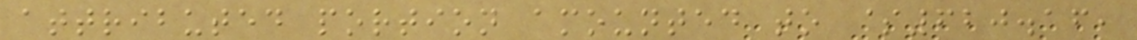attributed portion amounted to $620.16,
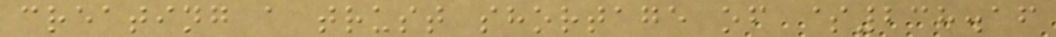creating a trust shortage of $238.16
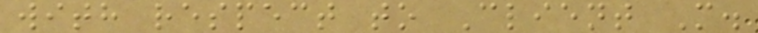with respect to Client M.
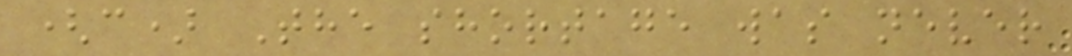(c) The shortage was never
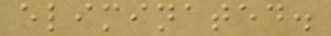eliminated.
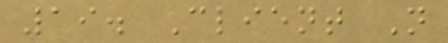19. Client N
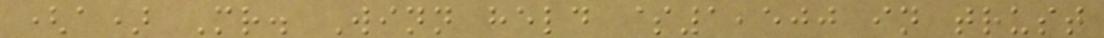(a) Mr. Winn held $1,500 in trust
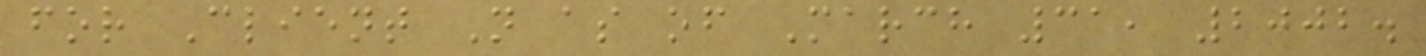for Client N as of March 31, 2002.
